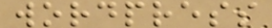wordpress
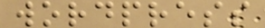wordpress
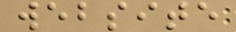website
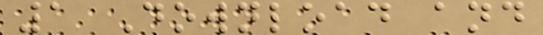1 Download and
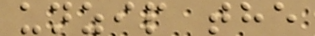unzip the
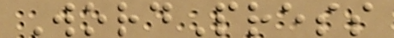WordPress
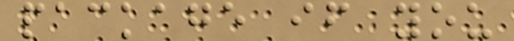package if you
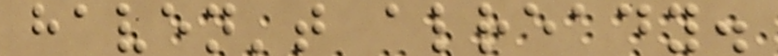haven't already.
